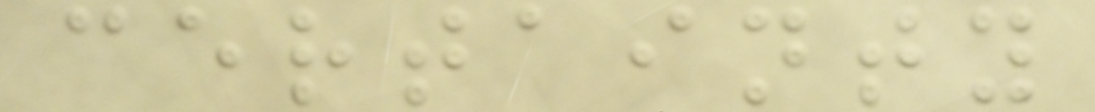certainty
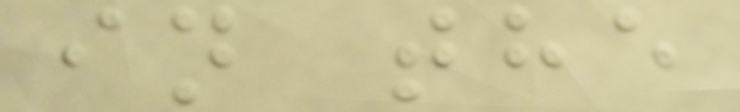in the
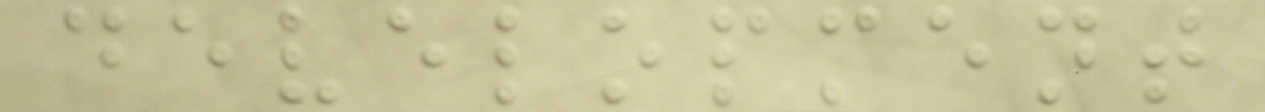development
